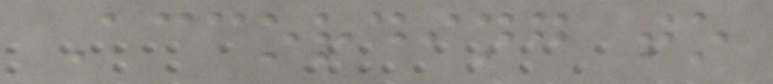According to
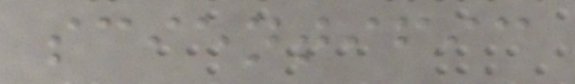scientific
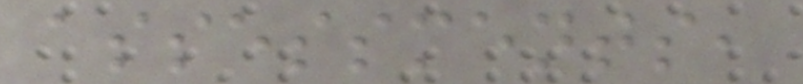assessments,
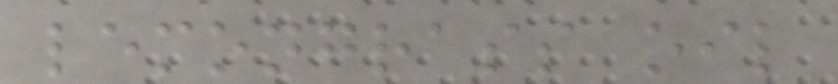lemongrass oil
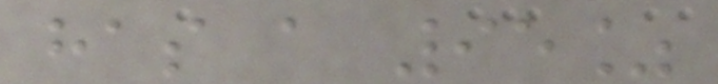has a 95%
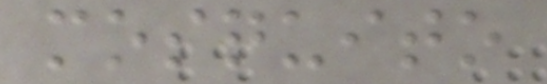mosquito
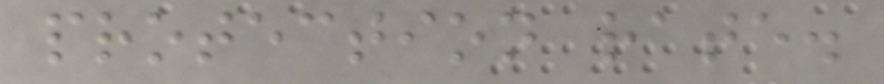protection rate.
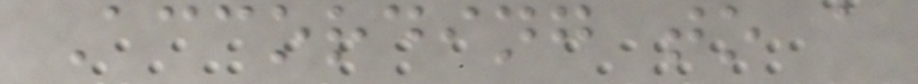According to a
